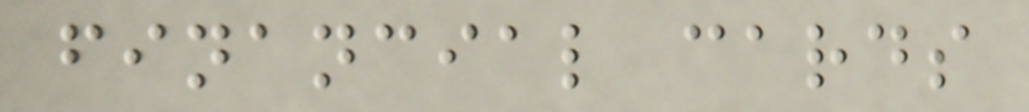financial cards
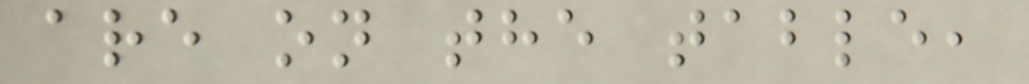are on the table,
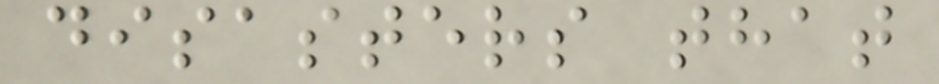disasters that
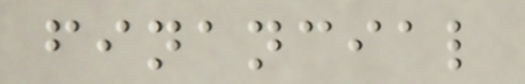financial
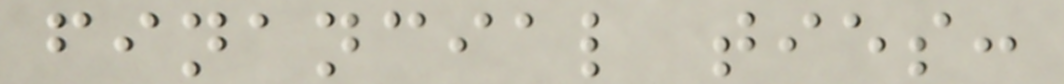financial ties:
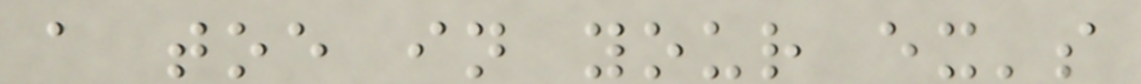a toe in your ex's
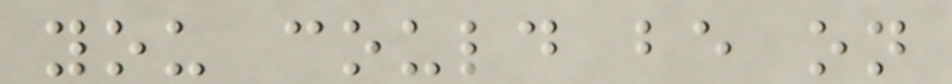you could be on
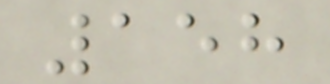158
